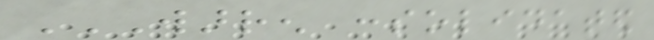WARREN CONSOLIDATED
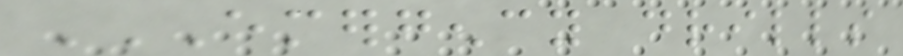EMERGENCY DRILLS
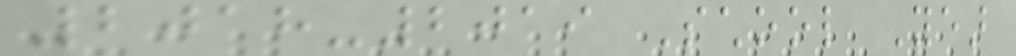2018-2019 School Year
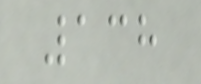138
